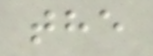the
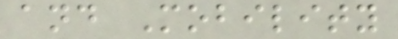and Mobility
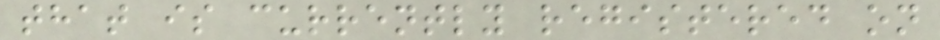that is currently registered on
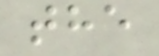the
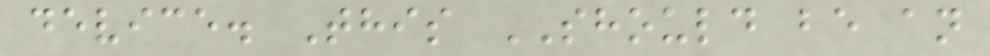device. This SHOULD be an
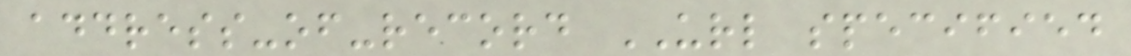address-of-record URL specified
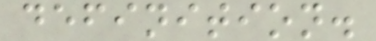definition.
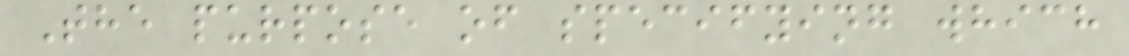The purpose of specifying which
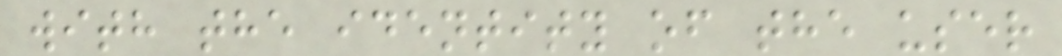with the identity of the user
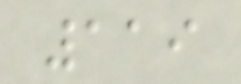119
